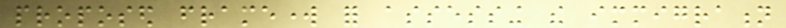proposed framework for assessing the immigration
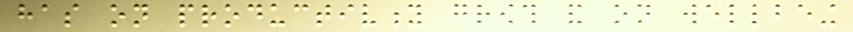has on productivity growth and on wellbeing
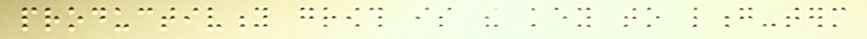productivity growth is the key to long-term
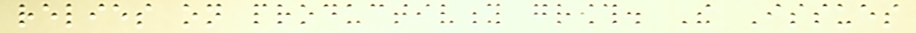relies on productivity growth. The Issues
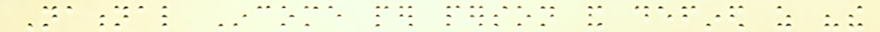National Income per person and defined as "the
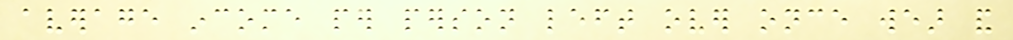average income per person left over once wear and
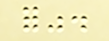for".
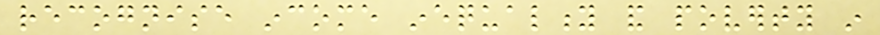recognise income inequality and poverty in
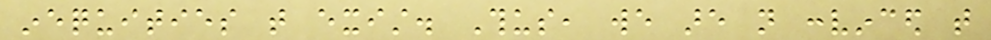inequities that exist. Thus, we are not convinced that
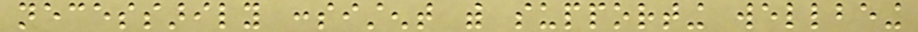necessarily consistent with supporting wellbeing
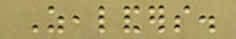Zealanders.
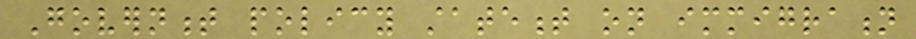Government policy statement on immigration
